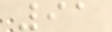91
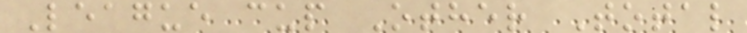League cup Other Total
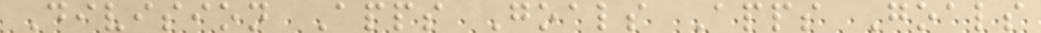Division Apps Goals Apps Goals
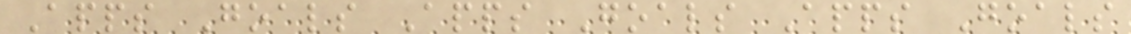Apps Goals Apps Goals Apps Goals
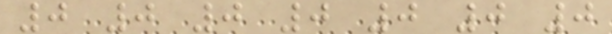0 0 0 0 0 0 0
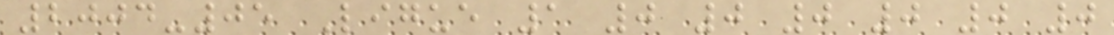2004-05 Ligue 1 0 0 0 0 0 0
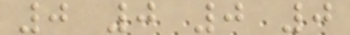0 0 0 0
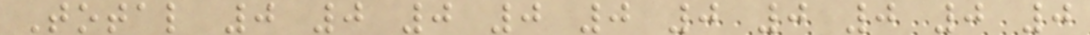Total 0 0 0 0 0 0 0 0 0 0
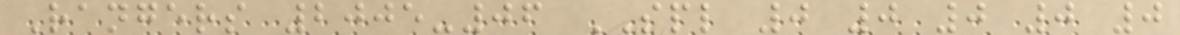Rangers 2005-06 SPL 0 0 0 0 0
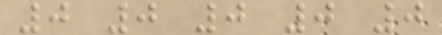0 0 0 0 0
